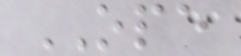OPE
